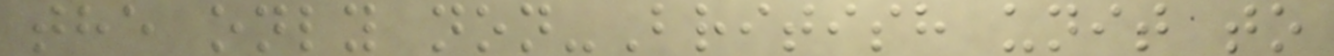the only non-British unit to
